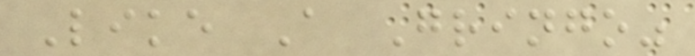Like A Gringo"
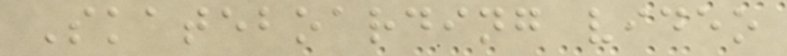Skateboarding video
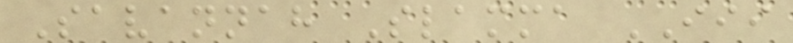Savannah Slamma III
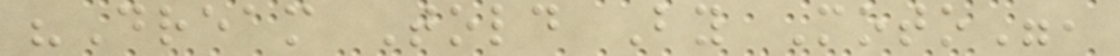"Dream Told By Moto",
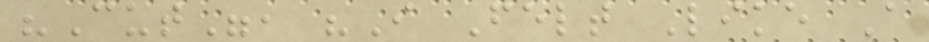"Cut", "I Felt Like A
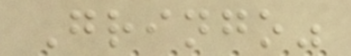Gringo"
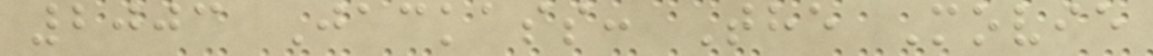2003 Jackass: The Movie
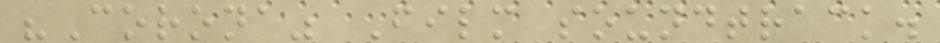"Corona" Film soundtrack.
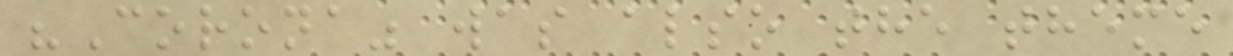"Corona" was also the theme
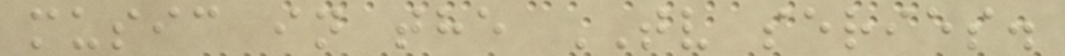music in the TV series.
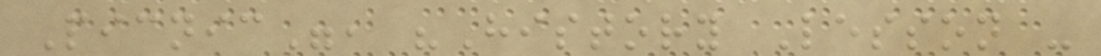Picnic", "History Lesson -
